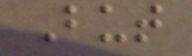But
